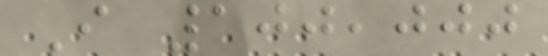I 100,000
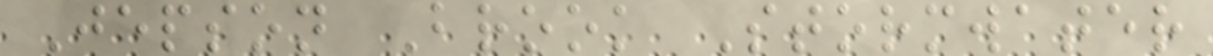Jepson Brook Stormwater
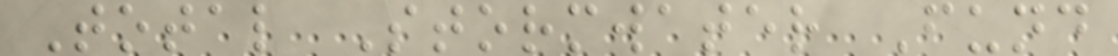Total Stormwater Fund
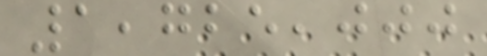1,725,000
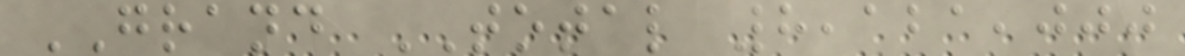GRAND TOTAL 8,121,000
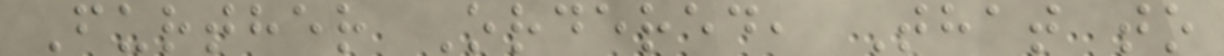Further Ordered, That to
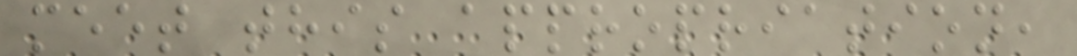meet this appropriation,
